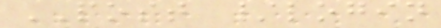POST /login
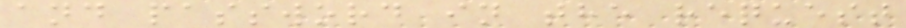and password in the request
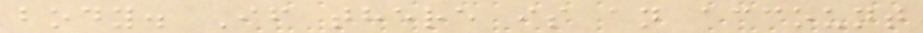body. If there is an account
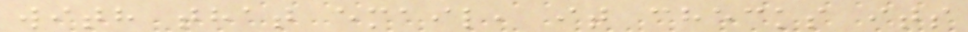with that email, it checks its
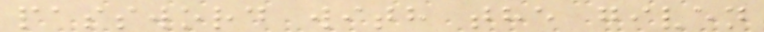password with the given
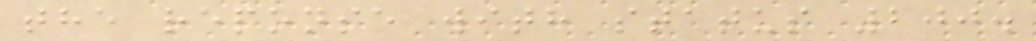the reponse with status 200.
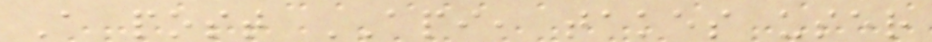A post API, takes user
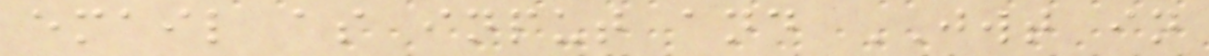email as input and JWT in
